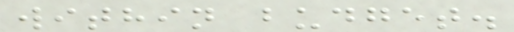within budget.
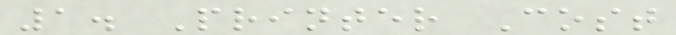1. Printer Cost
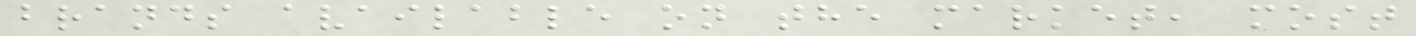brands available on the market, most
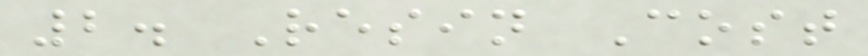2. Resin Cost
